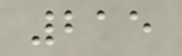215
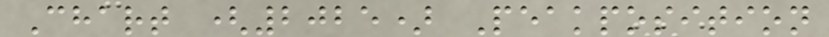Chart (2025) Peakposition
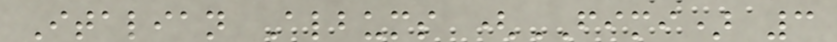Italian Albums (FIMI) 3
